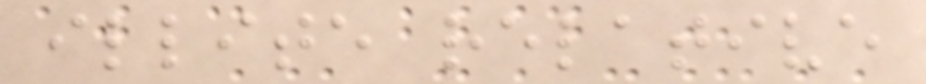illite relative
